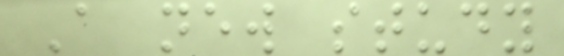A new study
